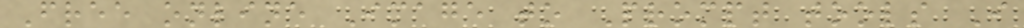Free online Image to Prompt tools I
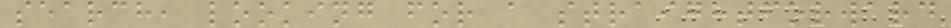search, looking for a straightforward
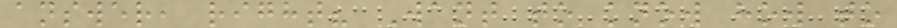answer, right? Want to know how to
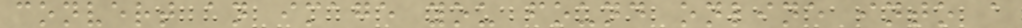convert an image you found online into a
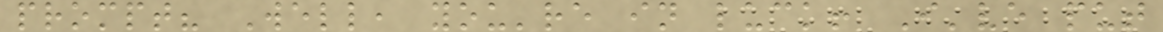prompt? Well, you're in luck! I've put
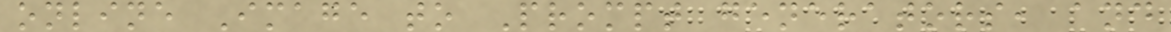online Image to Prompt generators, and
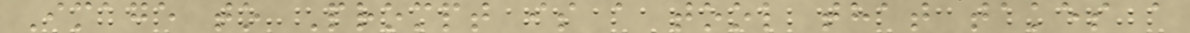Image to Prompt is a tool that takes a
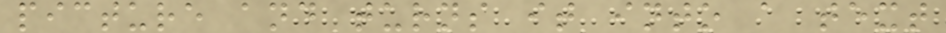picture and turns it into a text
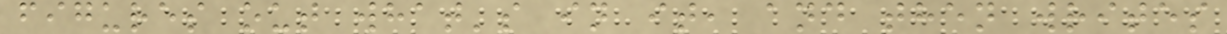figures out what's in it, and then writes
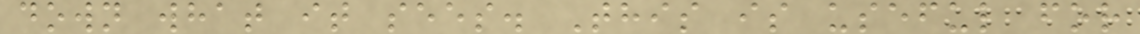down what it sees. This is useful for
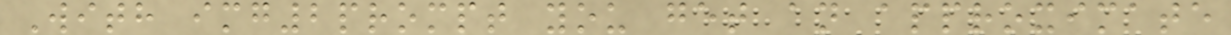With img2prompt you get an approximate
